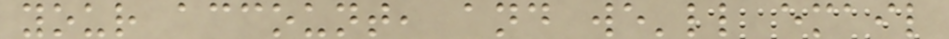your account, and we'll email
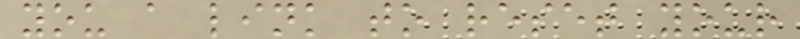you a link to reset your
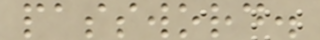password.
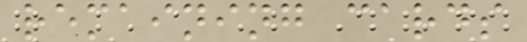remaining cards
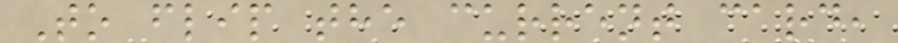To flip the current card,
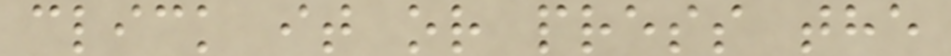click it or press the
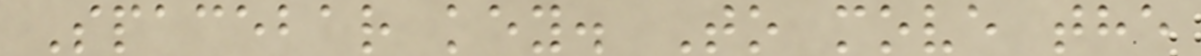Spacebar key. To move the
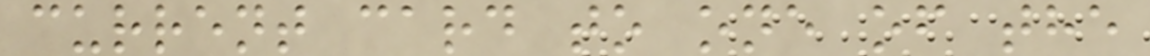current card to one of the
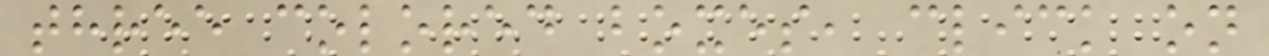three colored boxes, click on
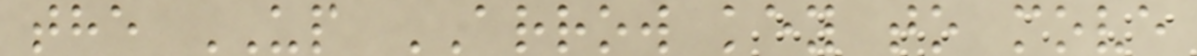the UP ARROW key to move
